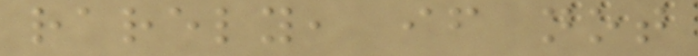rarely, if not
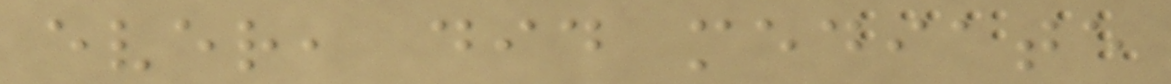ever, did mediate
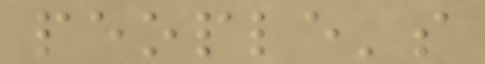people's
